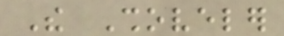The Shoveler
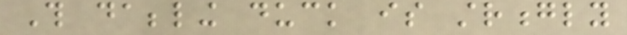This dabbling duck is strongly
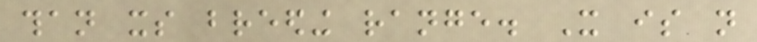than its breeding range. It is not
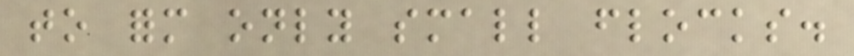to form only small flocks.
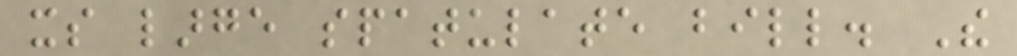its large spatulate bill. The
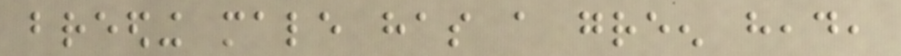breeding male has a green head,
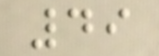49
